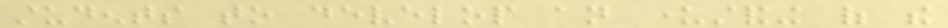students to develop an understanding of the
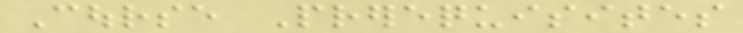Course Prerequisites
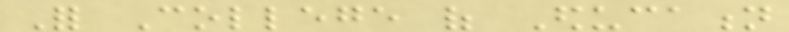For College of Education
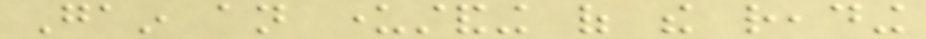Gain an understanding of the reading
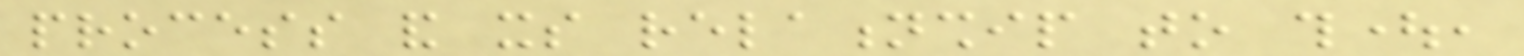process and its relationship to thought,
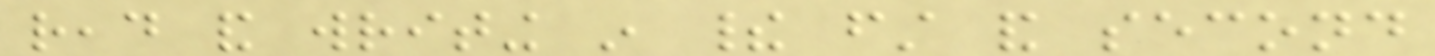read and writing in their first and second
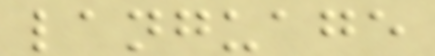language
